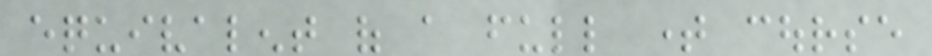equivalent of a full time course
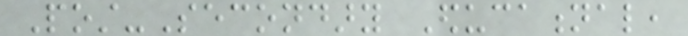Post-Secondary Educational,
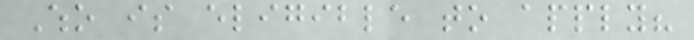Who is eligible to apply?
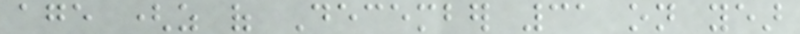age (as of December 31 on year
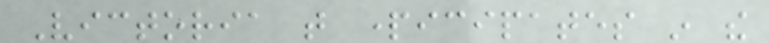Victoria that participates in the
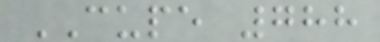CUPE 788
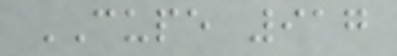CUPE 917
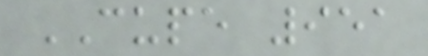CUPE 951
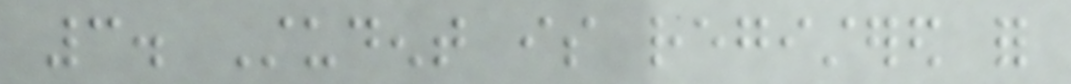3. Student is registered for
